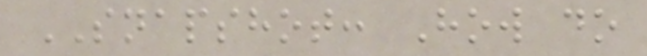SNAPSHOT: How do
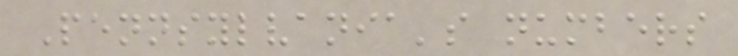Pennsylvania's numbers
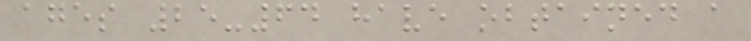ages 25-64 have obtained a
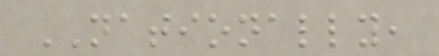NATIONALLY,
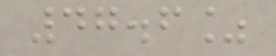47.6%
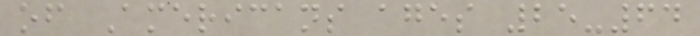of Americans ages 25-64
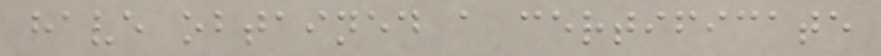have obtained a certificate
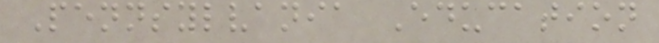Pennsylvania Education
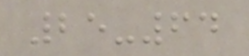25-64
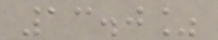13.0%
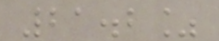21.2%
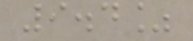9.4%
